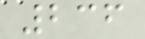236
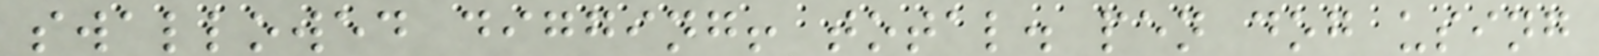swallowed digging! total. pen dog using
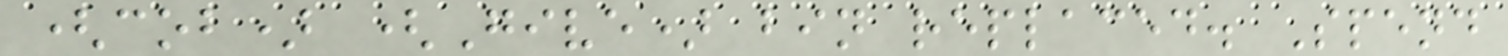(cob) (Give) bin replaced. Spend
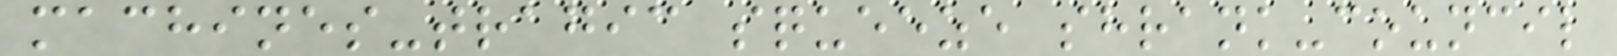machines-tragic squeeze shrank-council
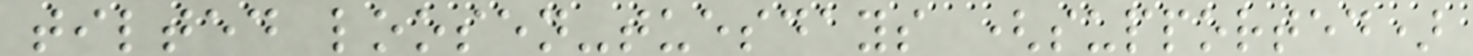tilted loosen-tuesdays (supported)
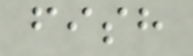fish
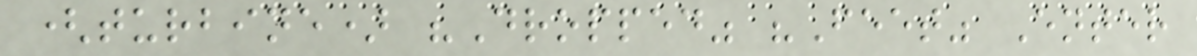(turbine) "Dropped" "Feet" Enter
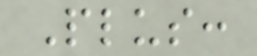Plus:
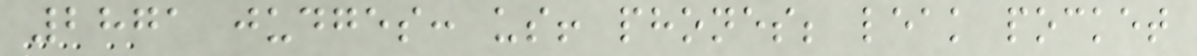2871 judges: us! phones; leak pocket
